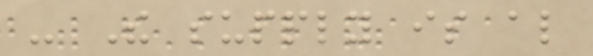- The supply is also
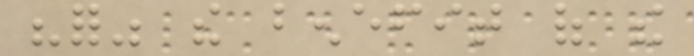"for" the benefit of the
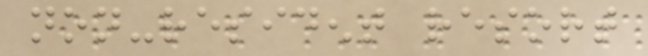non-resident resort
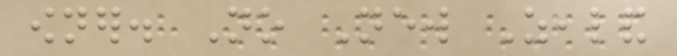owner. No New Zealand
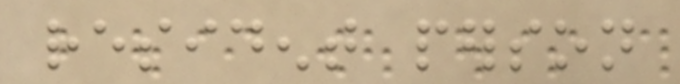resident person
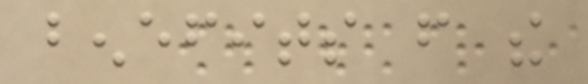benefits from the
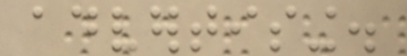advertising.
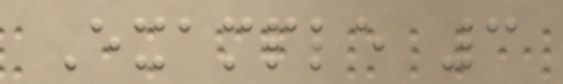Example 3
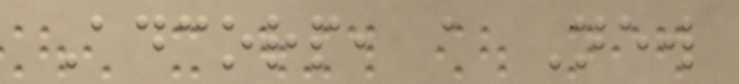Adcorp, a New
